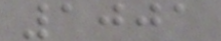1001
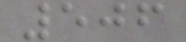506
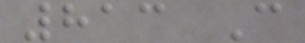813 C
